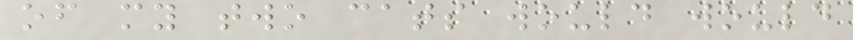of my two cats would would
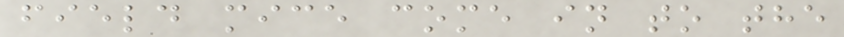field mice come in to the
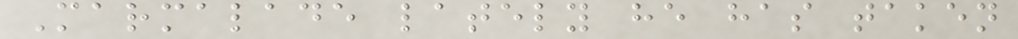Marmalade lately he has taken
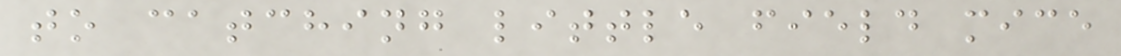to catching little field mice
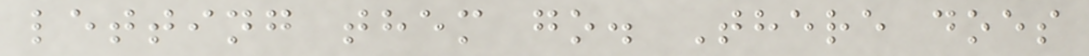letting them go. There does
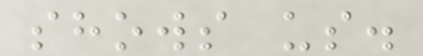shows us.
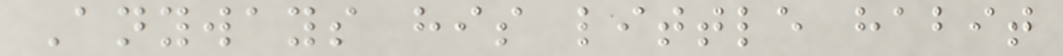Anyways his little habit
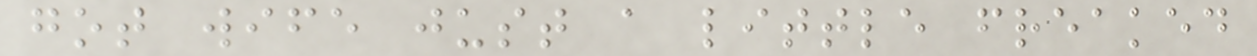got wife just a little freaked
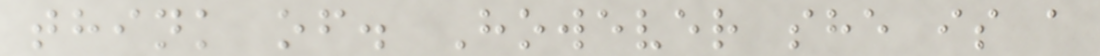think of. However she is a
